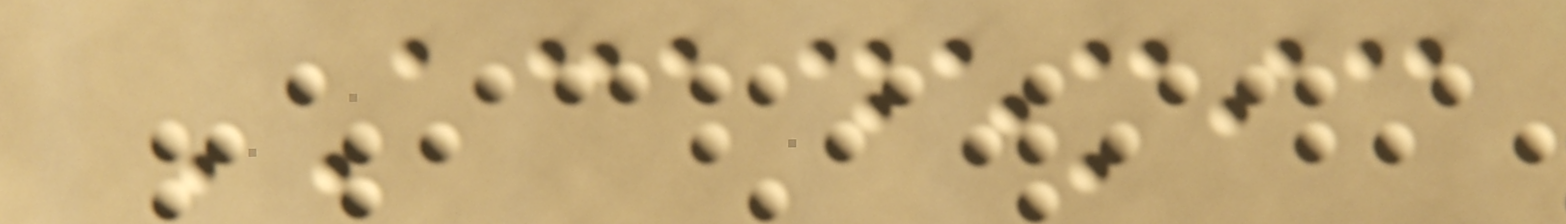ACADEMIC
